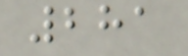281
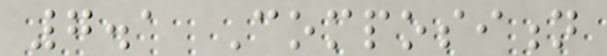7.1 Composition
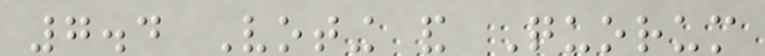7.4 Voting and Quorum
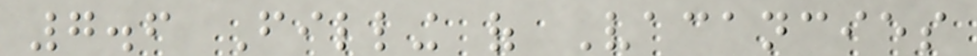7.6 Filling of Vacancies
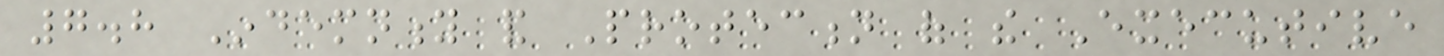7.8 Indemnity and Protection of the Executive
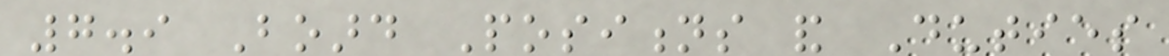7.9 Board Positions and Duties
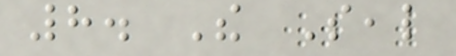8. The Seal
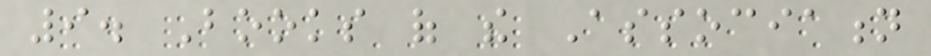9. Books of the Association
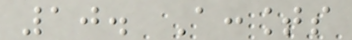10. Accounts
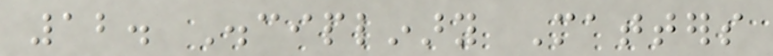12. Disciplinary Matters
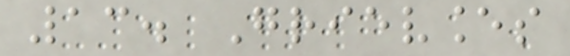13. Grievances
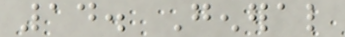14. General
